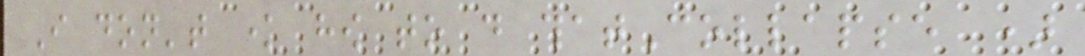I don't know how to do thatCollapse )
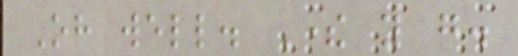Oh well. There you go.
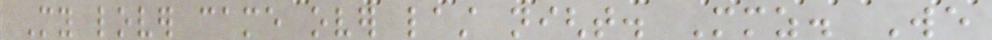My lover came over last night. Mmz. We
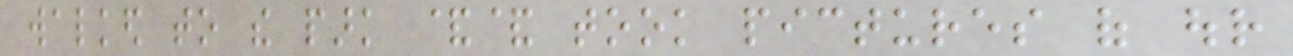walked to the park && took pictures of our
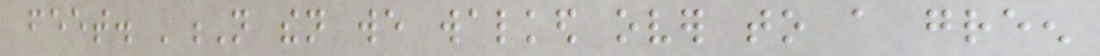feet. 'N then we walked over to a green
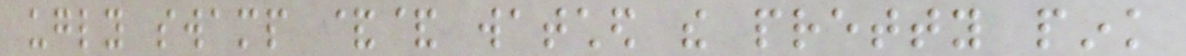ugly swamp && watched the pretty pink
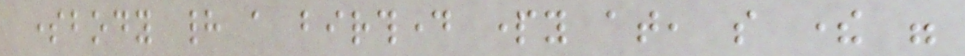somebody had a birthday party at, so there were
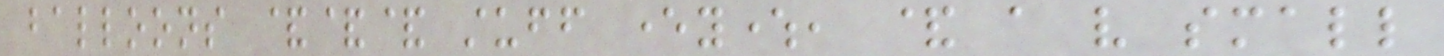balloons &&& stuff everywhere, & a very small
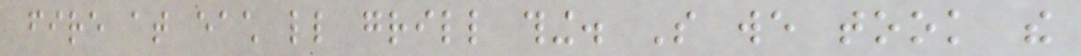fire at each little grill thing. So we took the
